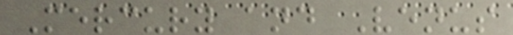Mercury and Venus
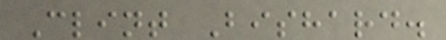Clint Bishard.
